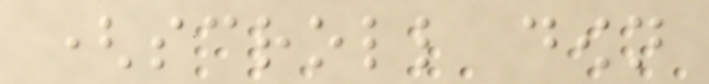(scroll down
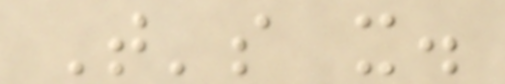That's it.
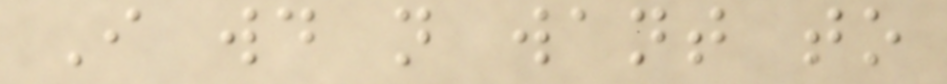I would not want to
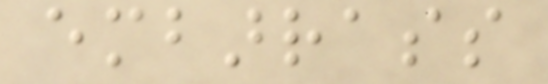embarrass
